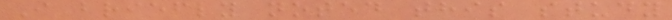I briefly noted this study
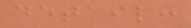detail:
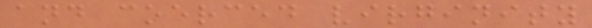and coerced virginity
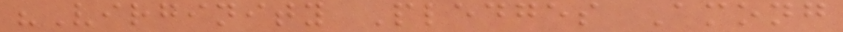"Virginity Pledges Among
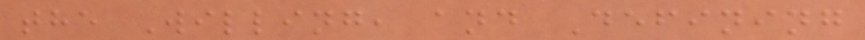the Willing, and Defining
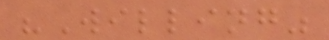"Willing"
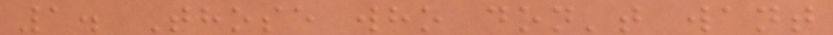1. Those who don't want
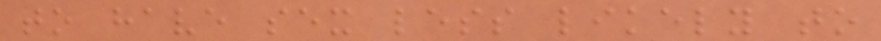to have sex less likely to
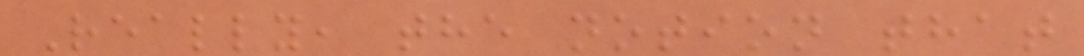Really, the notion that
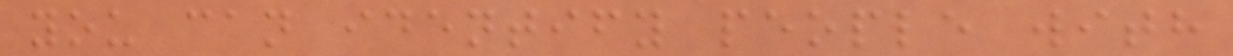you can identify people with
